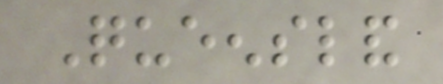Queensland
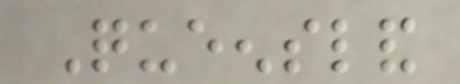Queensland
